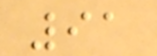91
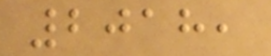2018,
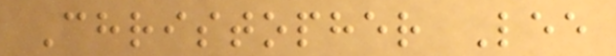Christopher Lee
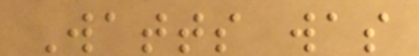Watts was
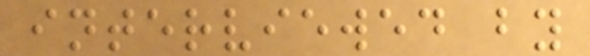interviewed by
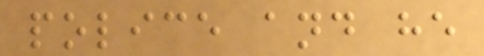police and he
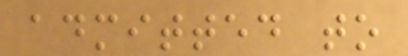admitted to
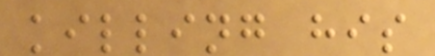killing his
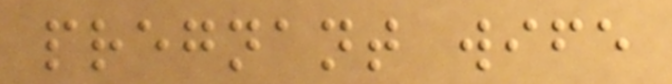pregnant wife
